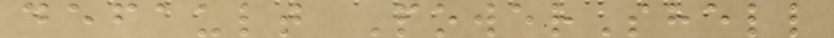default PowerShell
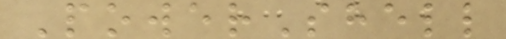PowerShell
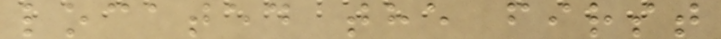located the first
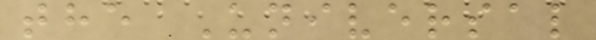the Universal
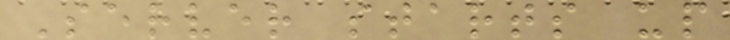Server starts up
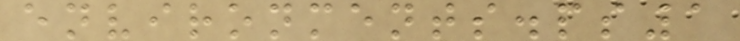environments.ps1
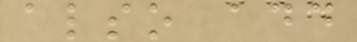also add
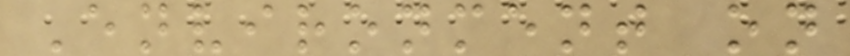Environment on
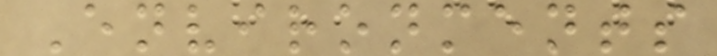Environments
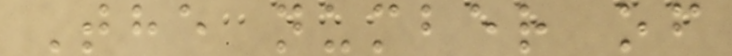The number of
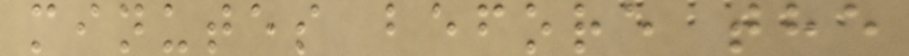minutes before the
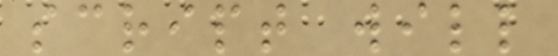script will
